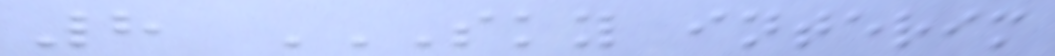8 SKY INTERIM
